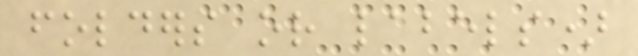folders or labels)
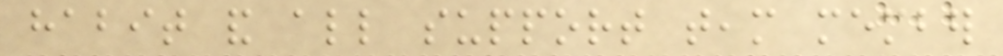habit and all support team member
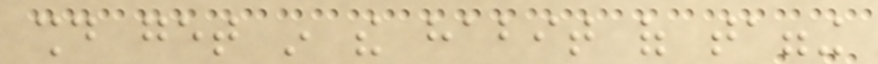should get in the habit of tagging
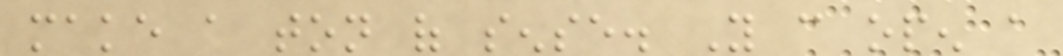make a ton of sense. You can open a
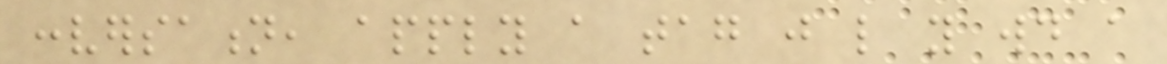conversation, apply a tag just like you would a
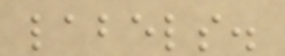labels.
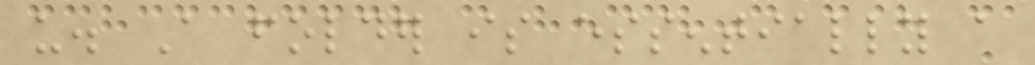us. A folder is essentially a
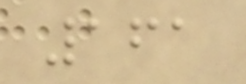161
